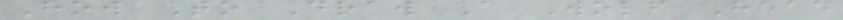How To Draw A Wolf Head
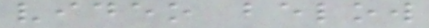video below
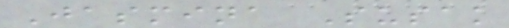Jasmina Susak
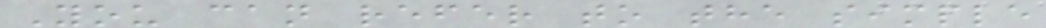You can refer to the simple
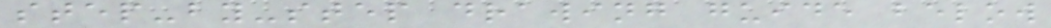step-by-step drawing guide below
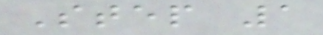Step 1
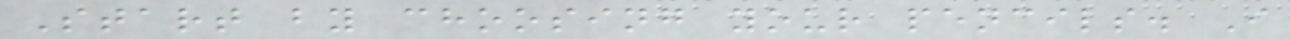Start by choosing your pencils. I
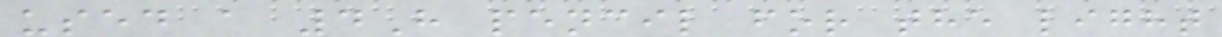used a 4H pencil for the light
